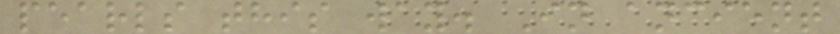pearls this way. In ancient
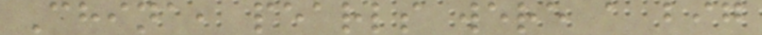China, pearls were a big
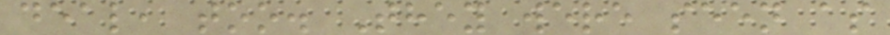deal, too. They were seen as
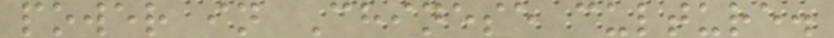power in Chinese culture.
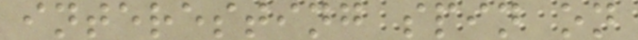interesting spin on
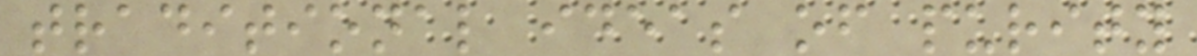traditional ideas of purity
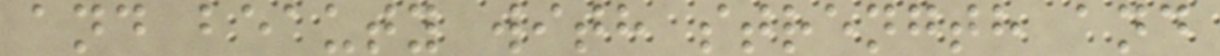and beauty with strength and
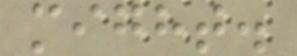might.
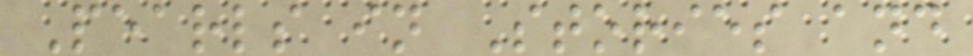Pearls in Stories and
